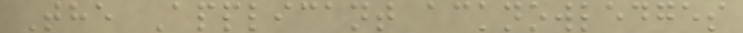The Applicant acknowledges
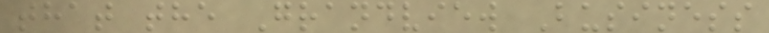that the Grandview Business
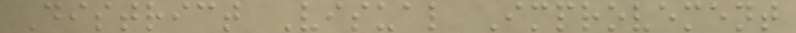District Visual Improvement
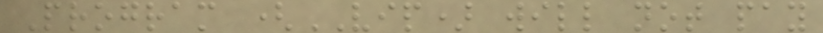Program (VIP) will not pay
